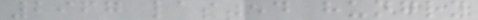2967 lasted hungry
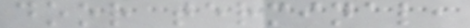door terminal,
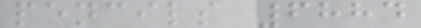pencils 6884
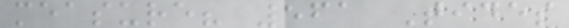measure? 561 Tides
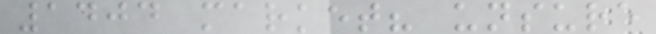1404 market? unsure
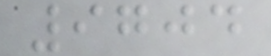9704
